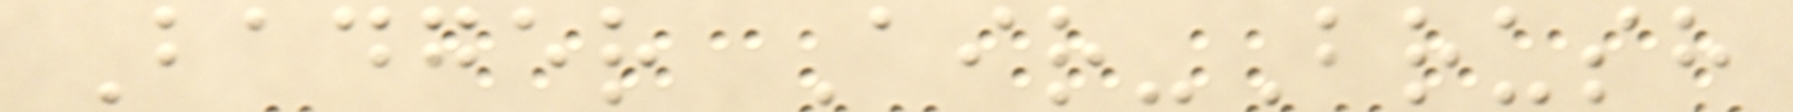Badger Air-Brush
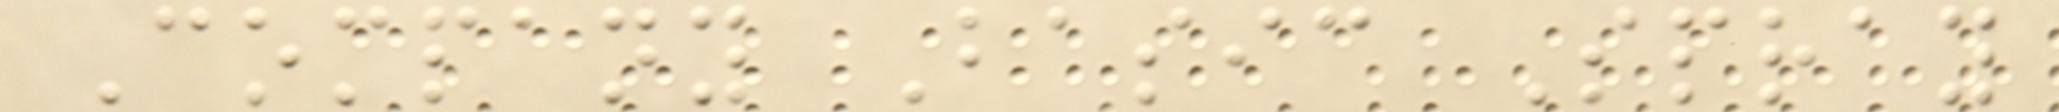Company Basic Spray
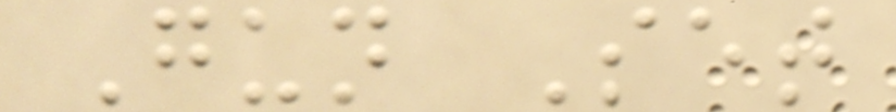Gun Set
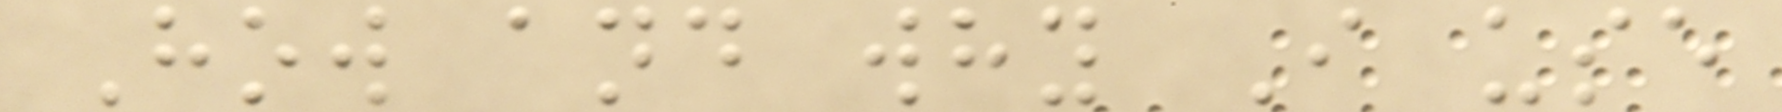How and why I use
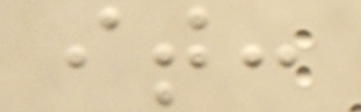it:
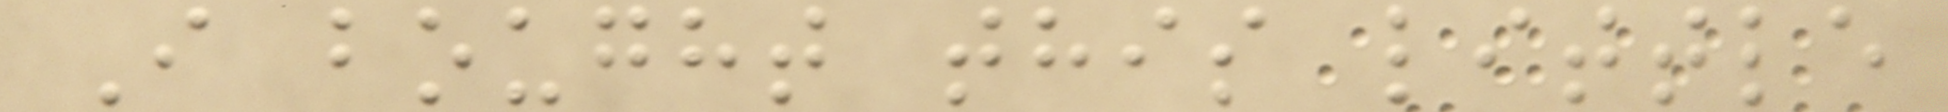I bought this little
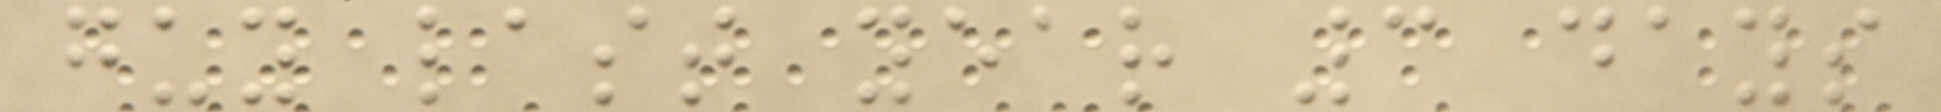guy last year 3 days
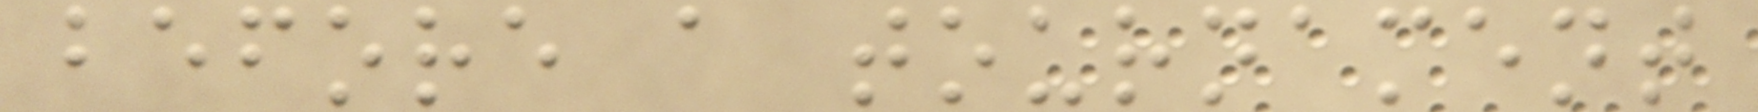before a tournament
